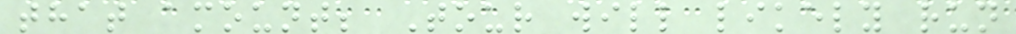that amount; Tour will likely run
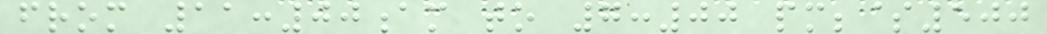from 11:00am to 7:00 pm;$500
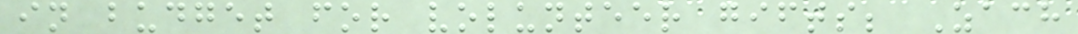in budget for volunteer gifts; Zach
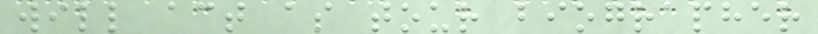will act as tour biographer
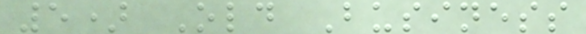5) Old Business
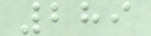289
